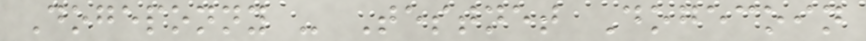Dogeponny - Testnet Dogecoin
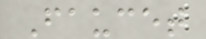Faucet
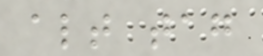alt tag
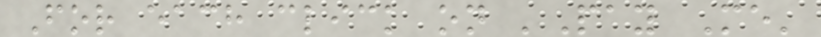For each click on 'Pay Me'
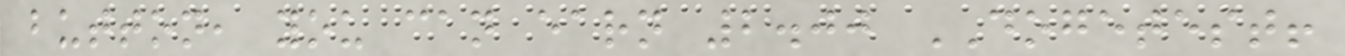button, you can earn 2.00 DOGETEST!
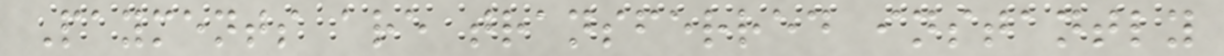Payments are transferred instantly
